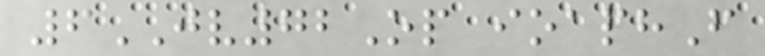6JV72Op ioaphF
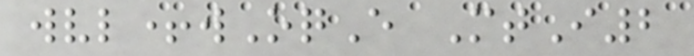wvl+wOqE MtI2
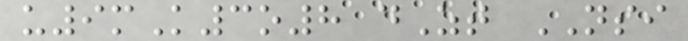u9mK3o8 dZt NSI
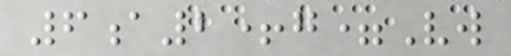6a2+g=Vw
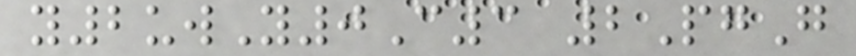y2uwY0C3 2PgG
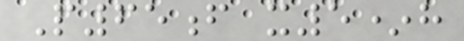P65f x5*h
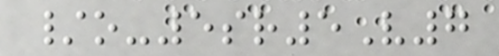/o-5sr5V7
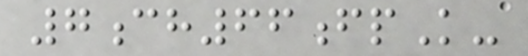7ch66fpK-
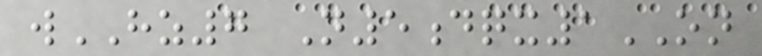wHZ7 N5dqx1ON
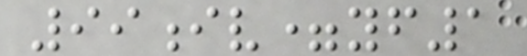99iv=yf1
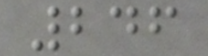246
